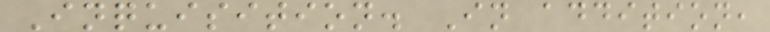Inquisition. In addition,
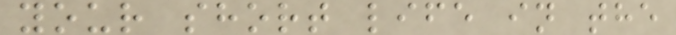your short life in the
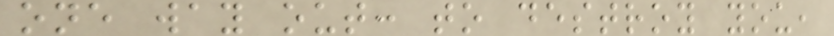one way out: to destroy you,
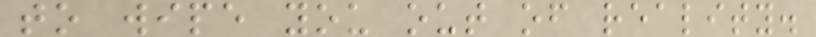to wipe you out of reality.
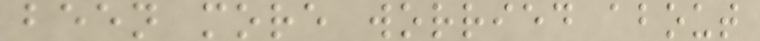been more worried about
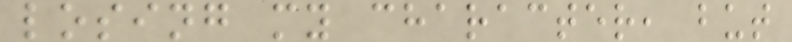losing my character, but
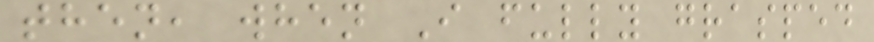then, when I fully grasped
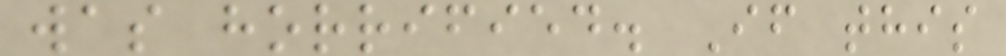was horrified. If this
